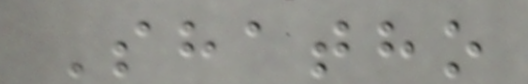Shatho
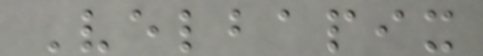Velbapix
